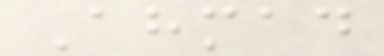Ahmad
